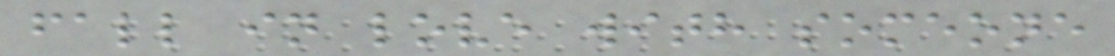fall in love with someone
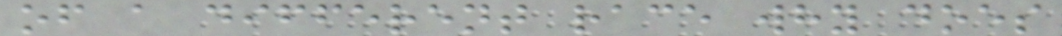of a different race why does
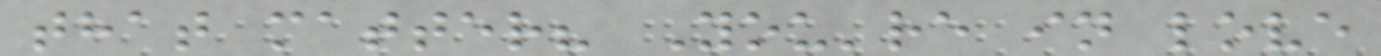that matter? You're in love
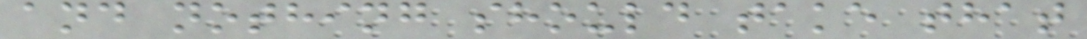and nothing should take that
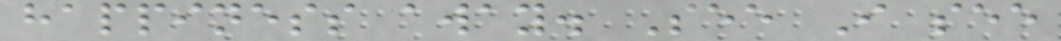happiness away. See I see
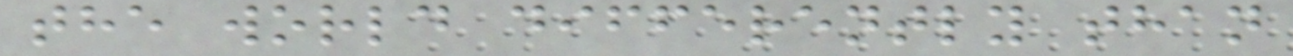the world differently than
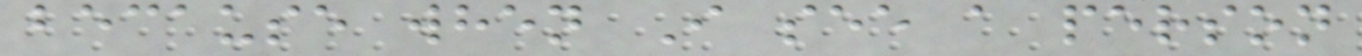because when I see a person
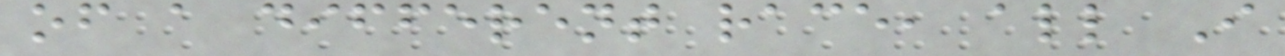of a different race, all I
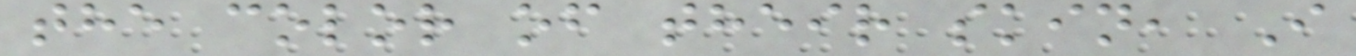the color of their skin, I
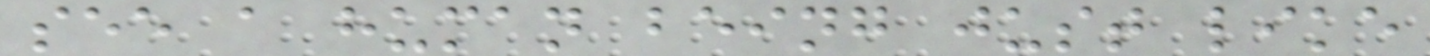see a human being just like
